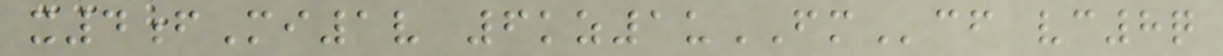x4fMi1v 6kz1uFMcf vc8q
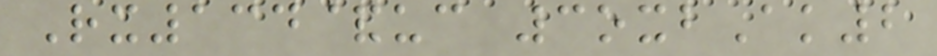Rx134&uc 3oxbAk2
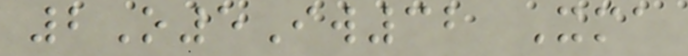2O5Iw32 Xma
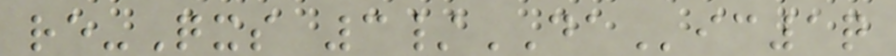re-Qxs 3/DAic1q
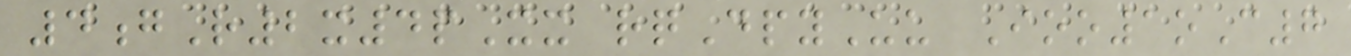4gR2x4pXx rqDpyUu Ioo1oC7
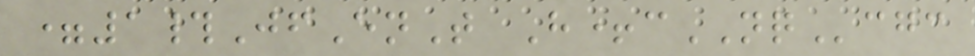=1#JfEnT H+cNQcgc
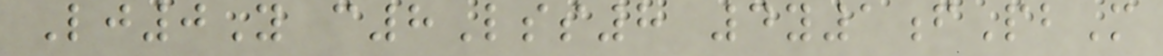Lj0Y c8Lss8 4y1fPbM
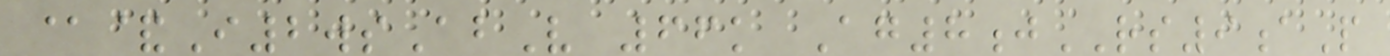@&I2wsAbV 66k Ag8jRS9aP
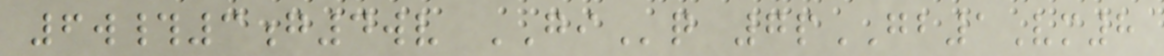6w#3g4wv GIq 7pGB1Vm8
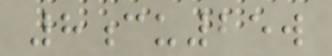8cu25w
